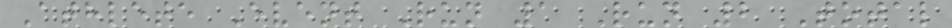Athlete Event Run 1 Run 2 Total
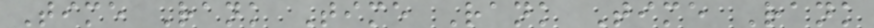Time Rank Time Rank Time Rank
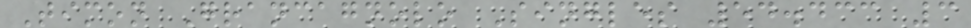Timon Grancagnolo Singles 54.433 3
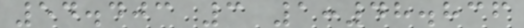54.403 3 1:48.836
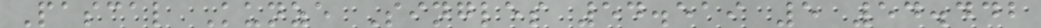Pascal Kunze Singles 54.519 5 54.442
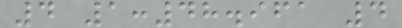4 1:48.961 4
